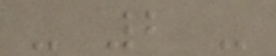- 2 -
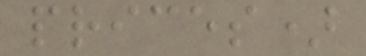prices)
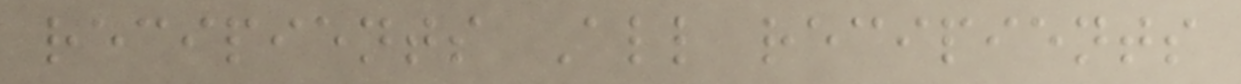recipients All recipients
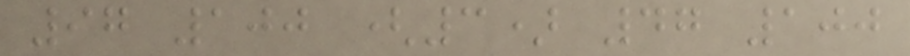97 100 (3) 47 100
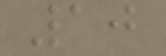10
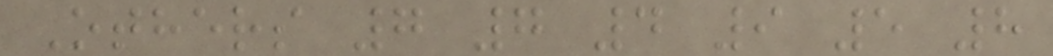Others 7 7 4 9 5 8
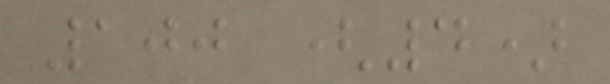100 (4)
